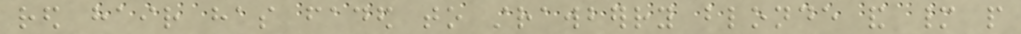red hair has faded to strawberry blonde and many people
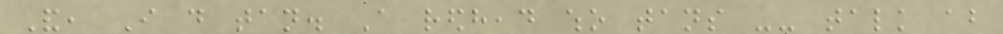And, I do tan. A redhead who tans -- talk about
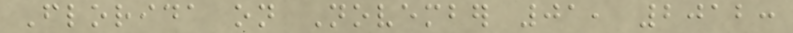Florida on November 01, 2012:
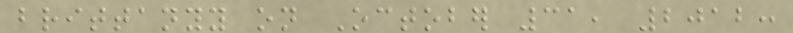brittanyy on October 31, 2012:
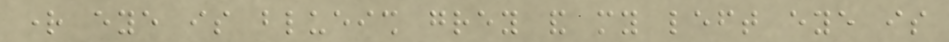right eye is blueish grey and my left eye is
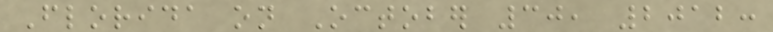Florida on October 30, 2012:
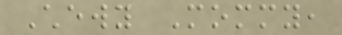Chewy Mommy,
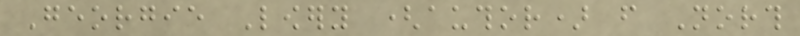Georgie Lowery (author) from North
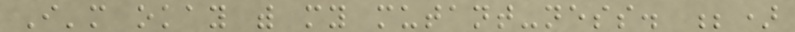I'm okay with my mutant-ness. ;)
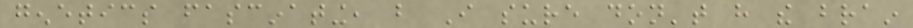genetics fascinating, but I sure don't have the brain
